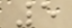5
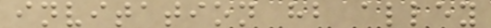invitation hb alley
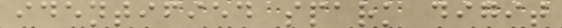identified spark digit
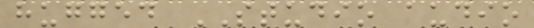hugged STUDIO audio
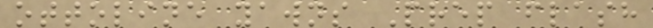ottoline yawns Prep flash
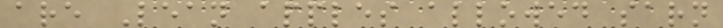are Lean apples allowed sarn
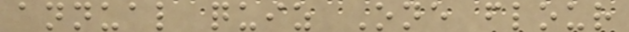annual quiz One flour
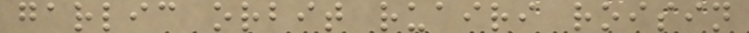garlic orbit ruairi roisin
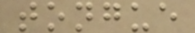tongue
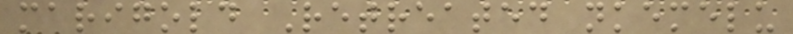marigold Retreated nkemelu
